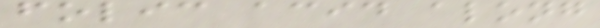folic acid along
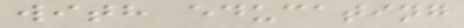with educating
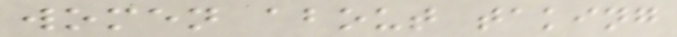women about taking
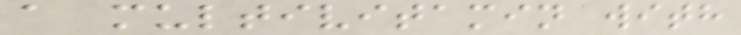a multivitamin with
